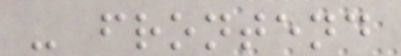- frontend
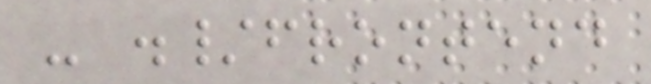- ./frontend
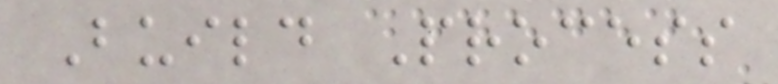Build Process
